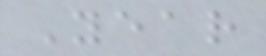Year
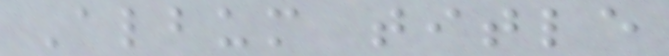Album title
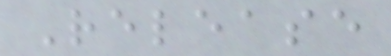Release
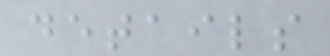details
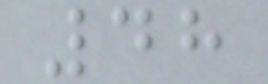48
